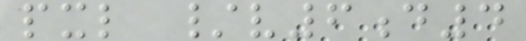pxl /v6d4
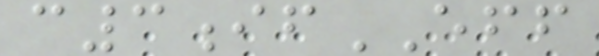c3ifEFF
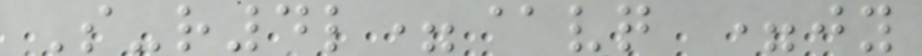S-r4l=@vq =jy
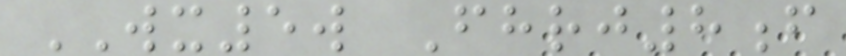WX5w Fhrj8f
